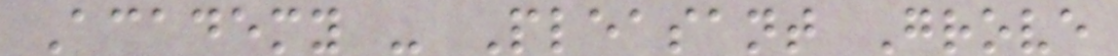Academy - Pleasant Grove
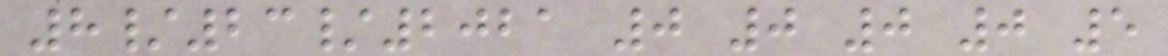8/23/2021 0 0 0 0 5
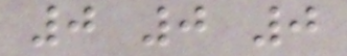0 0 0
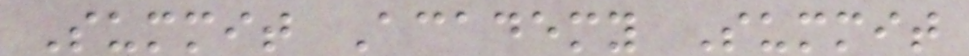Summit Academy Summit
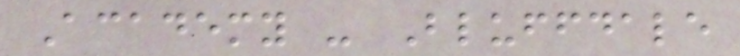Academy - Bluffdale
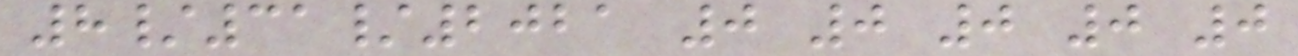8/31/2021 0 0 0 0 0
